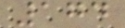174
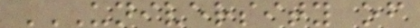UNIVERSITY OF
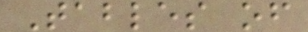Tables of
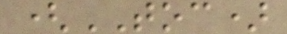(TOC)
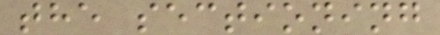the sectioning
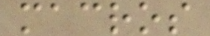macros
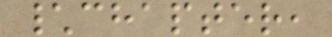\chapter,
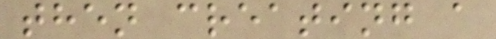then creating a
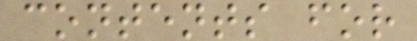contents for
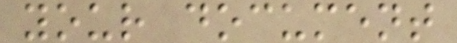your document
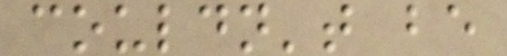couldn't be
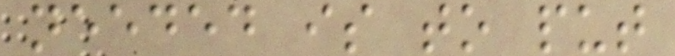needed is to put
